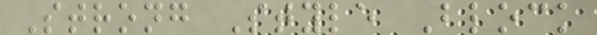Strong Style Block
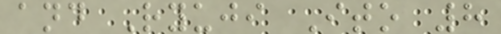and Ryuji Ito 8
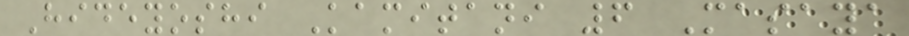Hideyoshi Kamitani 6 Masaya
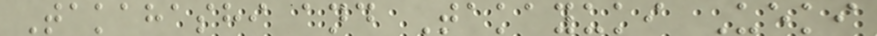Takahashi and Takayuki Ueki
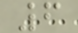6
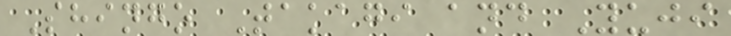Shingo Takagi and Yuji
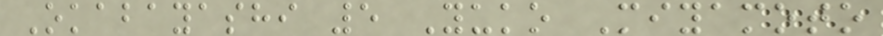Okabayashi 5 Yuko Miyamoto
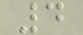4
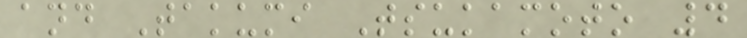and Takumi Tsukamoto 4
